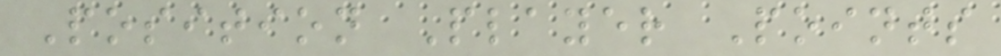Position Player Points
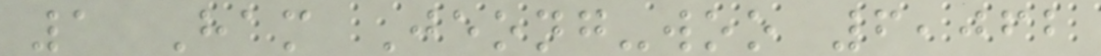1 Ham Jeong-woo 6,062
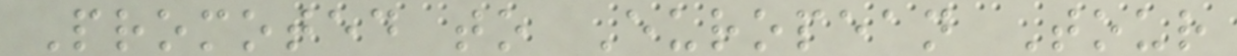Promoted to European Tour
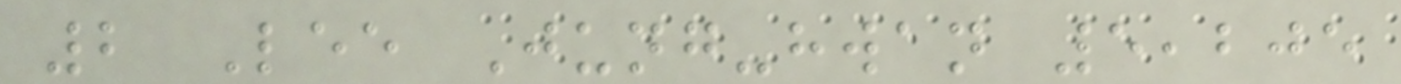2 Lee Jung-hwan 5,205
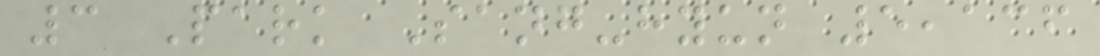3 Park Sang-hyun 5,136
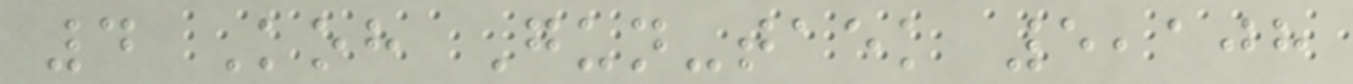4 Koh Gun-taek 5,108
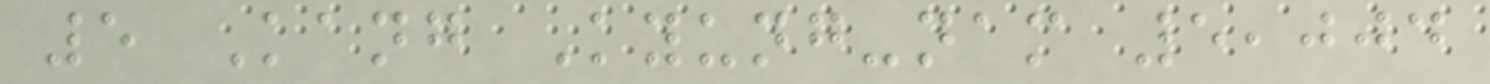5 Kang Kyung-nam 5,004
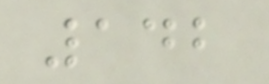142
